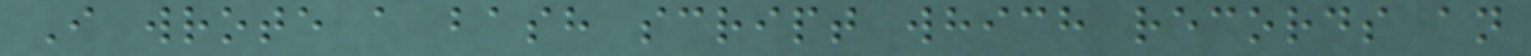I wrote a bash script which records an
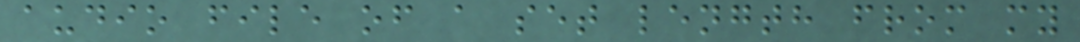audio file of a set length from my
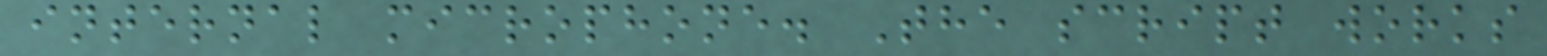internal microphone. The script works
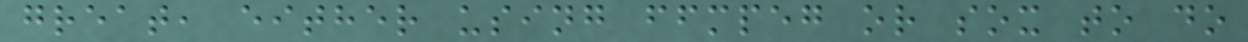great, either using ffmpeg or sox to do
